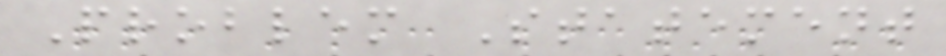Problem Statement
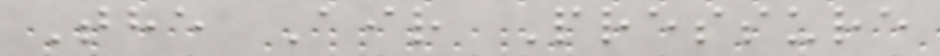The Air Pressure
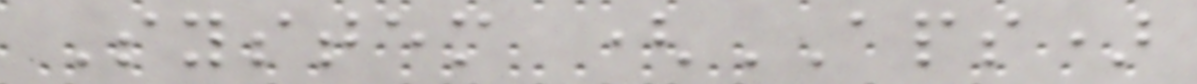System (APS)
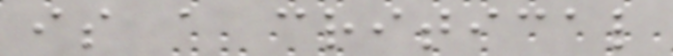is a critical
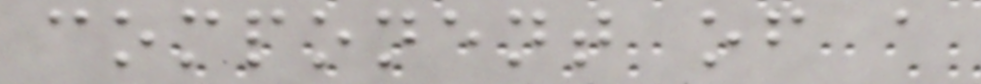component of a
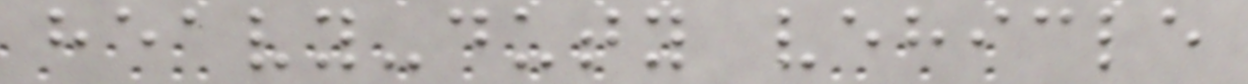heavy-duty vehicle
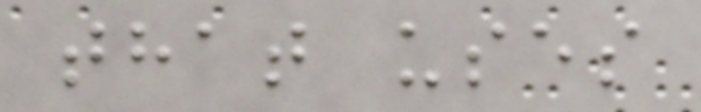that uses
